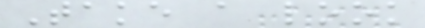Take a look
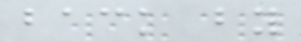back by
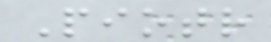Piotr
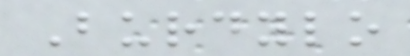Burdylo
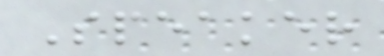Speaker
